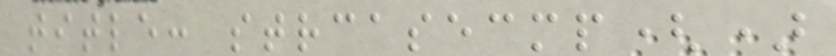title: strcasecmp()
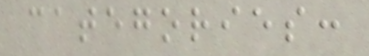categories:
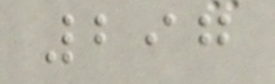297
